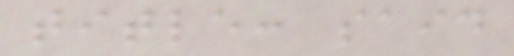title: said
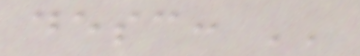desc: ''
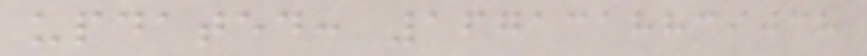updated: 1671318839038
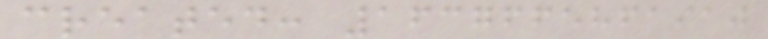created: 1637665861910
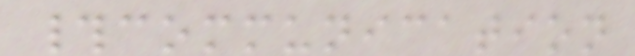#communication
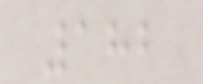182
